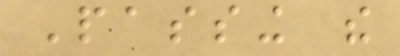Passing the
